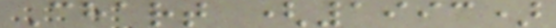Chart (1993)
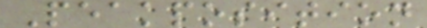Peakposition
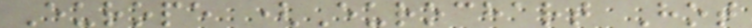Europe (Eurochart Hot
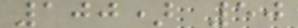100) 50
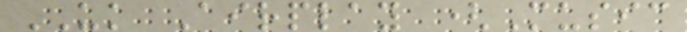UK Airplay (Music
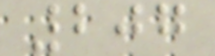207
